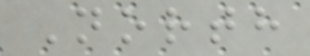North
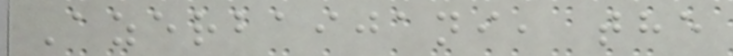Azerbaijani, the
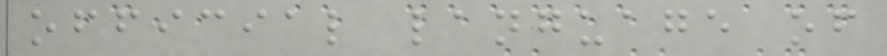official language of
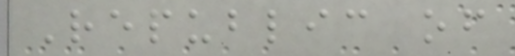Republic of
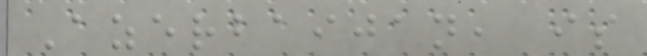Azerbaijan, is
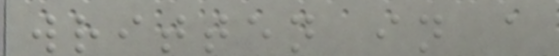written in a
